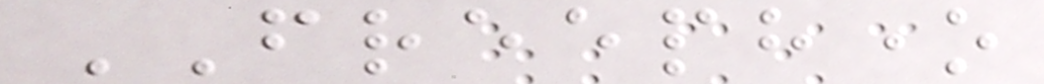FREEPHONE
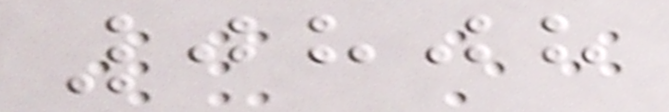0808
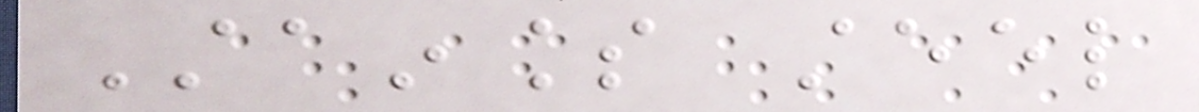Stainless steel
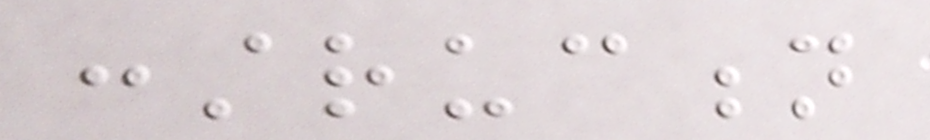construction
